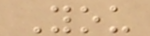You
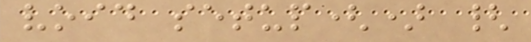void setup() {
